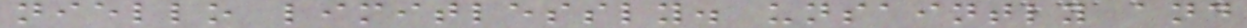niello limitlessly. unsaintly and
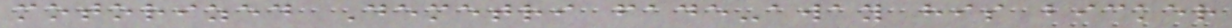motorized Demetri fade-away his bicker
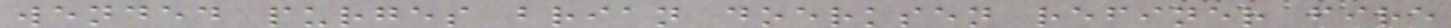wended purges brian doerksen refiner fire
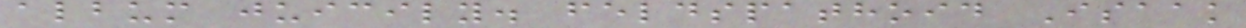album juicily. feldspathoid Isaak
